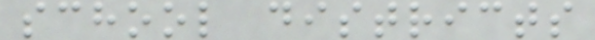school districts
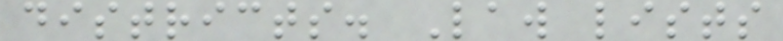districts. Law lists
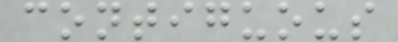contiguous
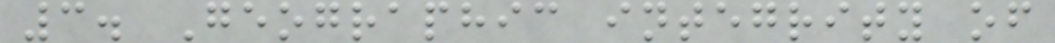3. Geographic integrity of
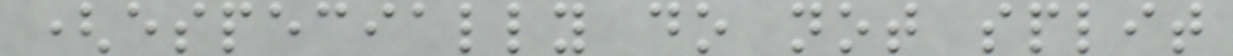(especially do not split
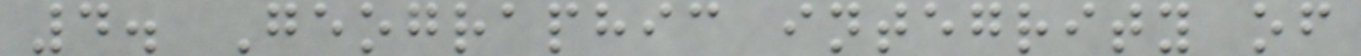4. Geographic integrity of
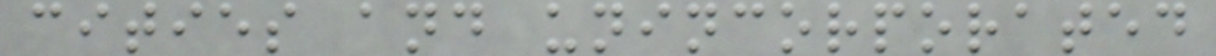cities and unincorporated
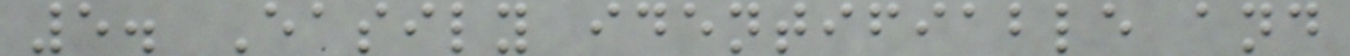5. Easily identifiable and
